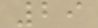29
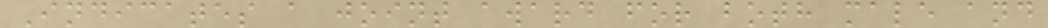Indicates a joint award for both male and
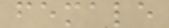female
